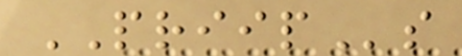PRIIPs
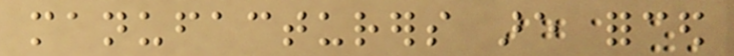manufacturers are forced
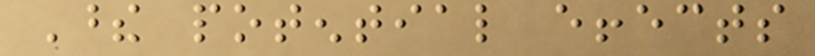These potential effects
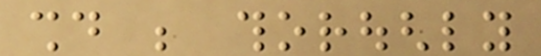should be thoroughly
